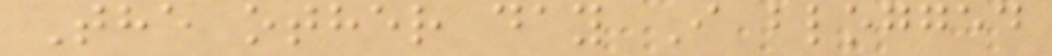The other day I blogged
